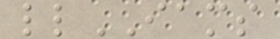llIAMS
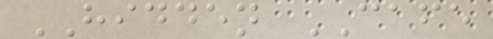HIDDEN CAFE
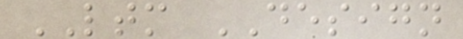LTM DESIGN
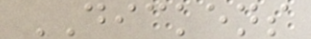DICKENS
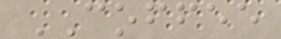COFFEE
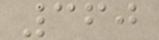360
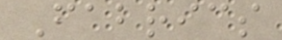Fabrics
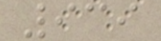939
